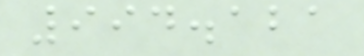994.121
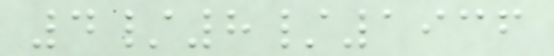4/8/1936
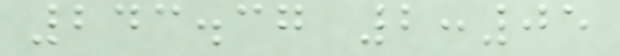243.37 2:05
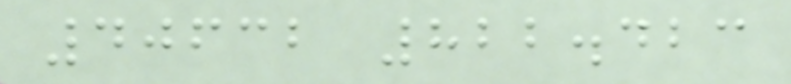40632 822.423
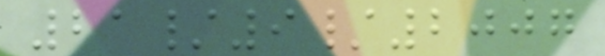21/9/2007
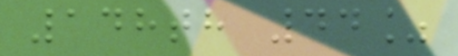148th 44%
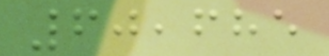60,685
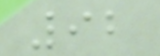92
